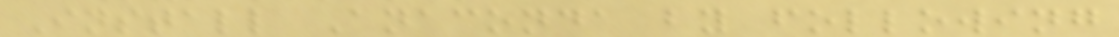Install Anaconda by following
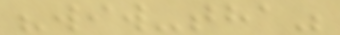"wiw-tha"
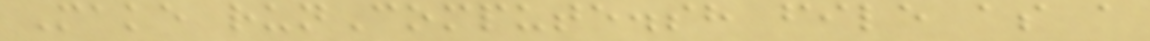Make runCompute.sh file as a
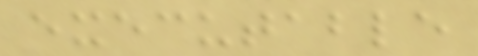executable
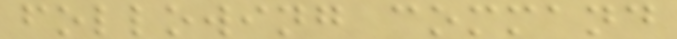following command
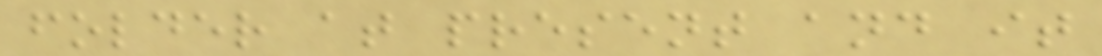folder at present and it
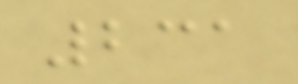231
